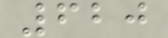620
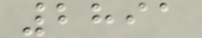2891
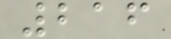216
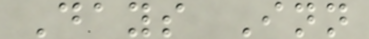Days Inn
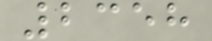2358
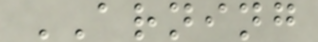ARNING
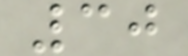30
